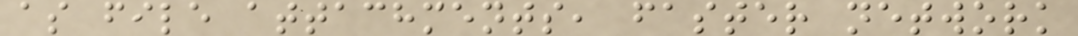as file attachments, faster network
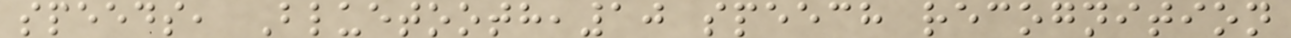speeds, Bluetooth,10 speech recognition
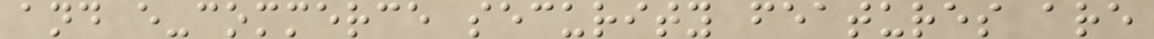and e-commerce security features are
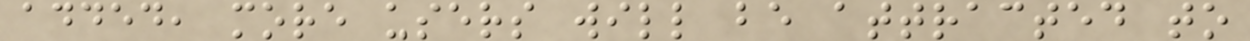added, more users will be attracted to
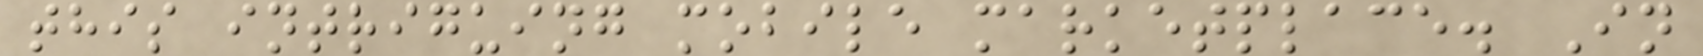this intriguing mobile marketplace. In
